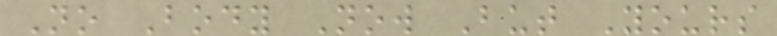No Body Now But Yours
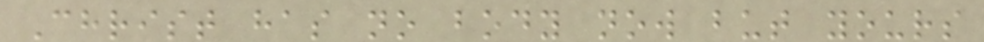Christ has no body now but yours
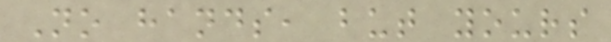No hands, but yours
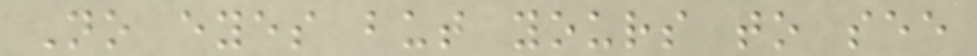No eyes but yours to see
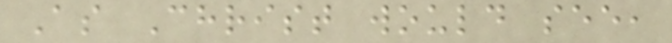As Christ would see,
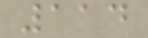114
